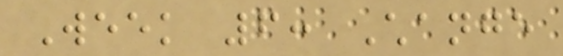Week 6: Change
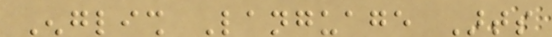English Language Arts
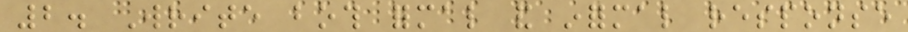2. Write both formal and informal response
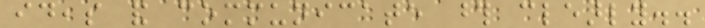ideas and communicate those clearly..
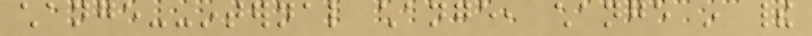change--internal change, change in their
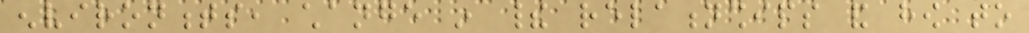environments, change in their relationships and how to
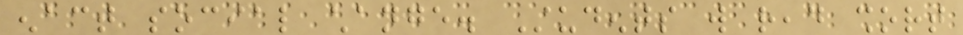enact social change. Students will read short
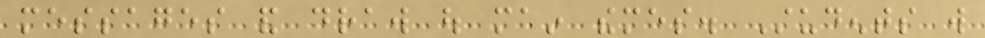messages and draw out main themes. Students will
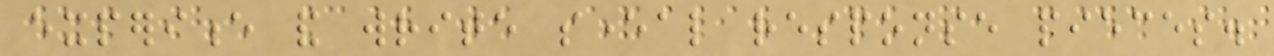experience and write several response pieces.
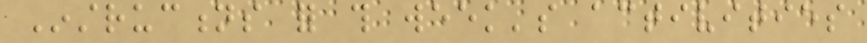Instructions for this week's activities
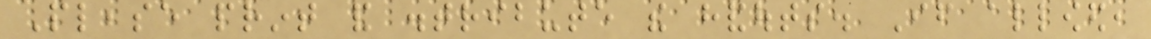Please print and distribute the handouts. If allowed,
